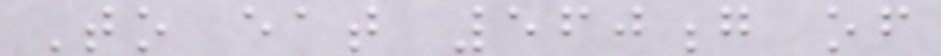To eat 560g of
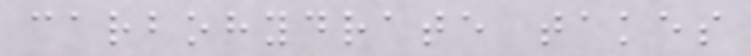carbohydrate takes
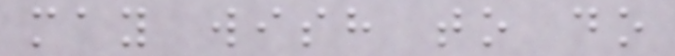may wish to do
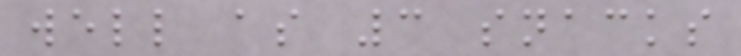well as 3 snacks
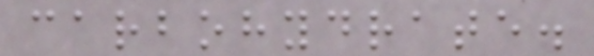carbohydrate.
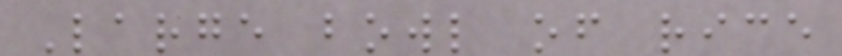Large bowl of rice
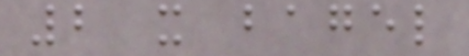2 x bagel
